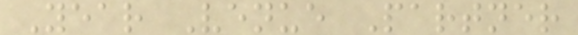Year Venue Partner
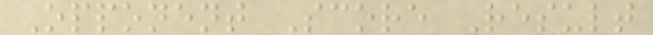Opponent Score Result
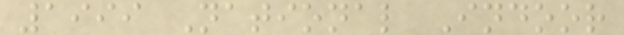1999 National Indoor
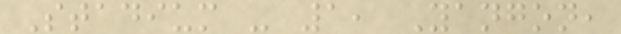Stadium - 1, Yangon,
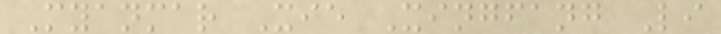Myanmar Xie Xingfang Li
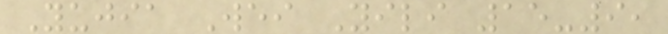Yujia Wei Yili 15-9,
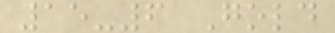15-6 Gold
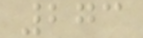273
